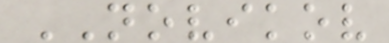NOVIKOV
